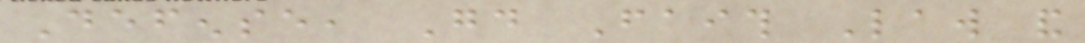Defense, Good Faith Law and
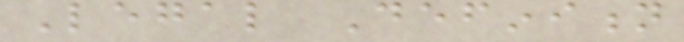Legal Definition
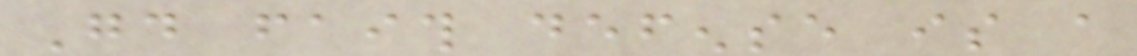Good faith defense is a
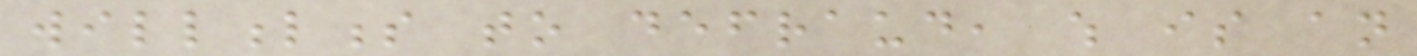willfulness to defraud, which is an
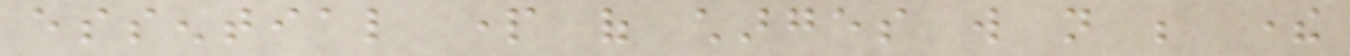essential part of charges will not be there
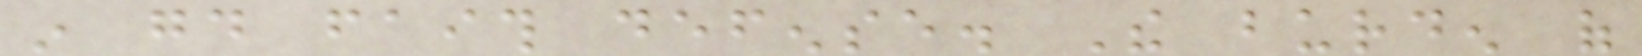in good faith defense. The burden of
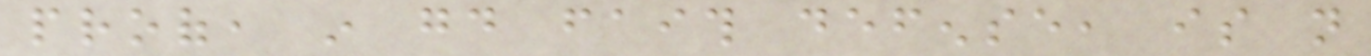proof, in good faith defense, is not
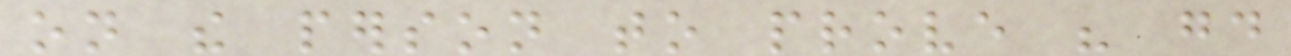on the person to prove his good
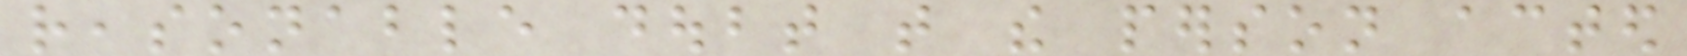reasonable doubt that the person acted
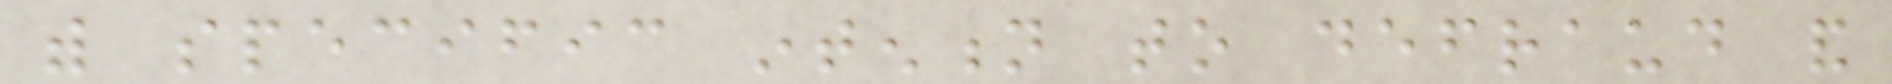with specific intention to defraud and
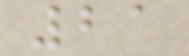21
